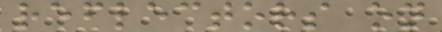reflectors on
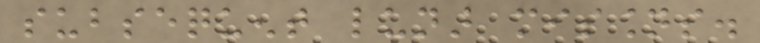subsequent lunar missions.
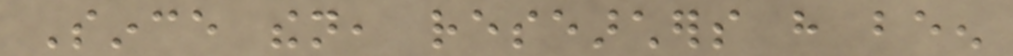Since then, researchers have been
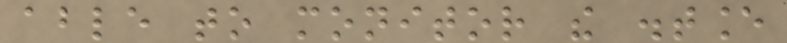able to monitor the distance
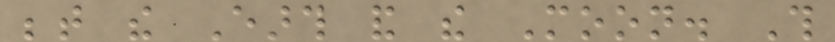between the Earth and the Moon. This
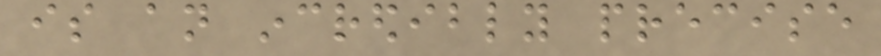is an incredibly precise
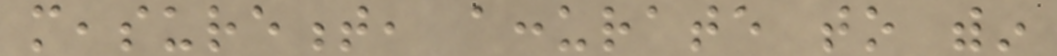measurement, accurate to within
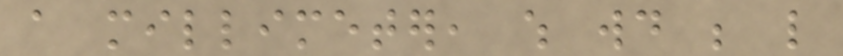a millimeter, which would be like
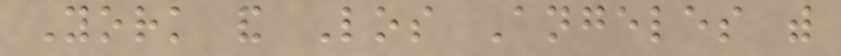York and Los Angeles with
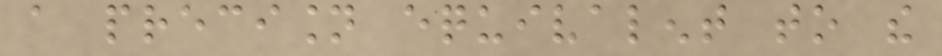a precision equivalent to the
